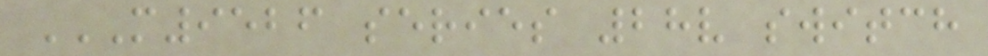M9526 SERIES 28V SWITCH
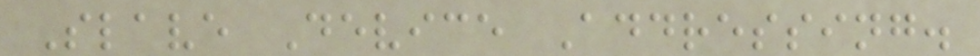Slave Device Addressing.
